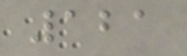121
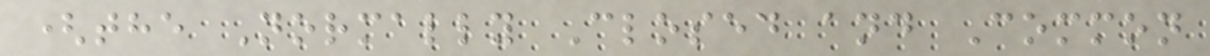(the Normally Closed and Common
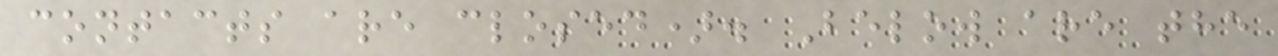contacts are closed). Below are the
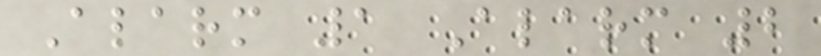Alarm 1 Alarm 2
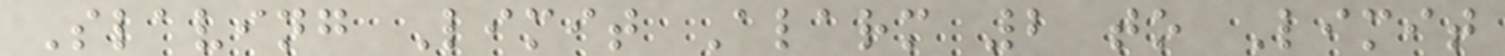Slaving Limit Alarm 2 to Limit
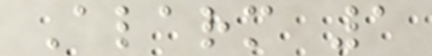Alarm 1
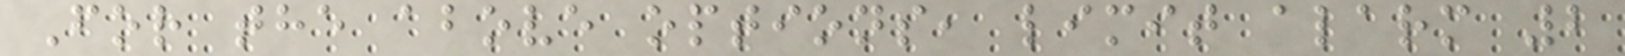For the above options, limit alarm 2
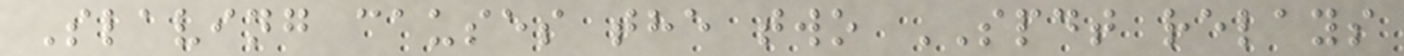Slaving causes the two SPDT relays
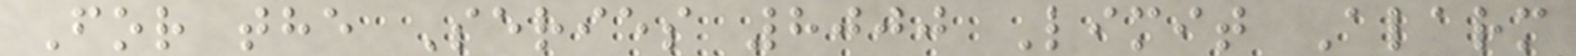For the Series 8000 Limit Alarm
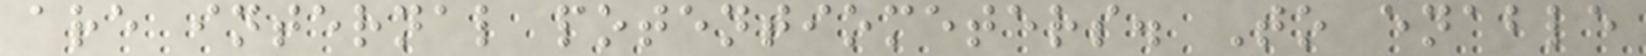are internal potentiometers. To enable
